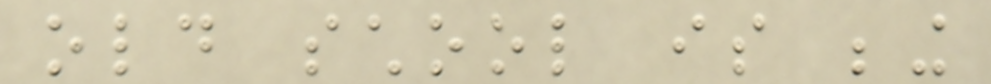old school is being
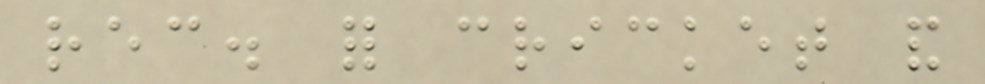rec. for cricket and
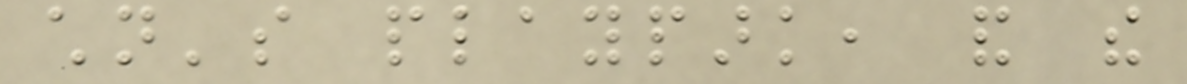children's playpark, and the
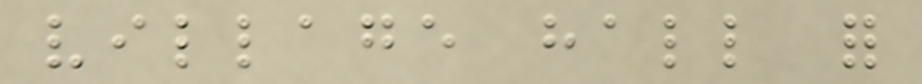village hall for
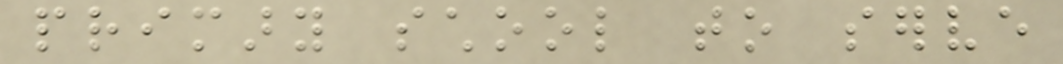primary school to serve
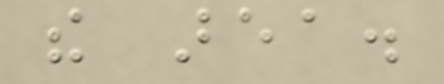the area.
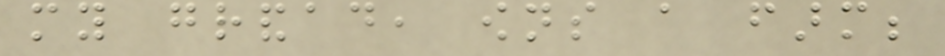my grandad, owns a farm;
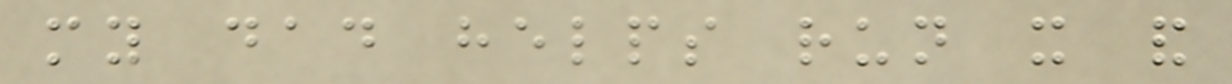my dad helps run it and
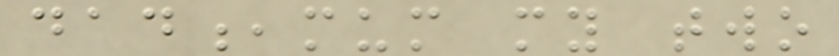dad,mum my two
